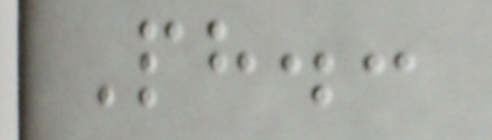Ph.:
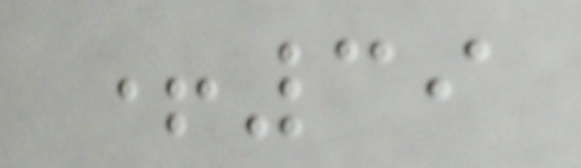+39
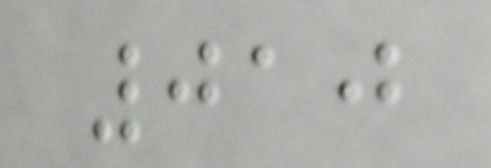010
